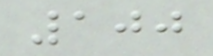100
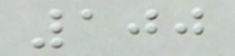100
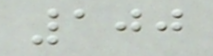100
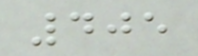405
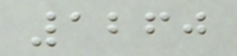1260
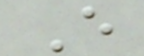E
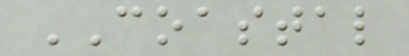COASTAL
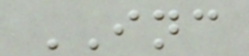INC
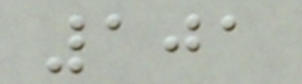101
